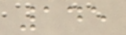145
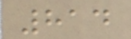814
